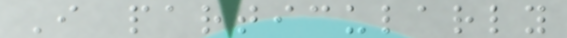I particularly
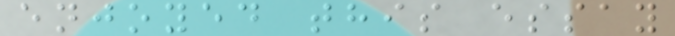enjoyed this essay
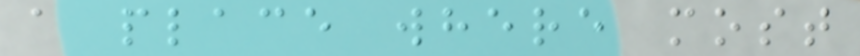a place where most
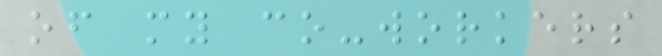of my co-workers
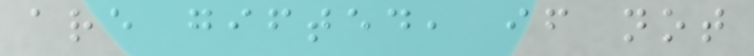are gifted, if not
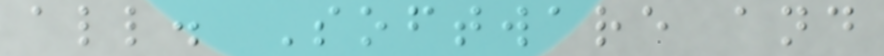all. Software and
